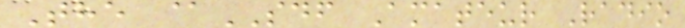The @SDF Amateur Radio
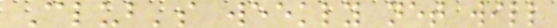Club's weekly net will
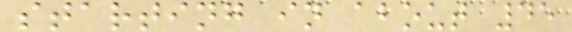starting in about 45
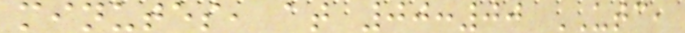minutes, at 00:00 UTC,
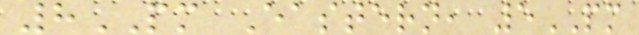8PM Eastern, 5PM
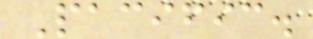Pacific.
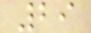29
